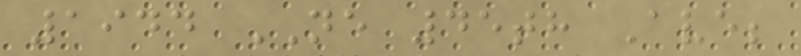1944 NE 45th Ave;
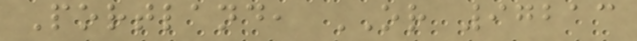Portland, OR 97213
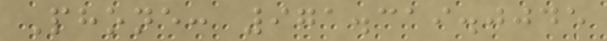Phone: 971.319.0045
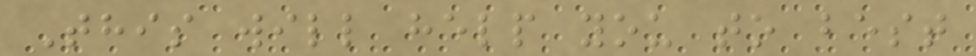This will help you to best
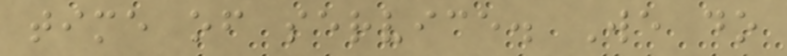time of service. We do
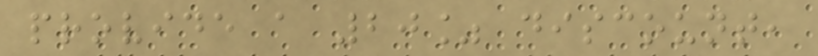provide a 20% discount,
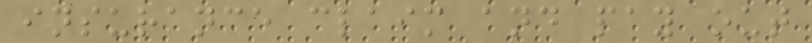insurance claim and pay out
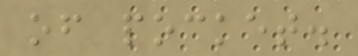of pocket.
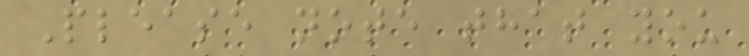Please note that you
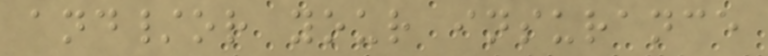and/or your insurance
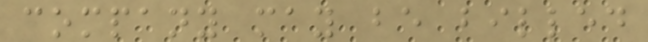company may be billed
